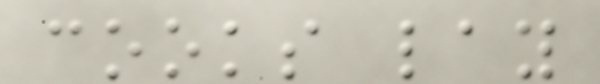cooks lay
